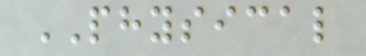PHYSICAL
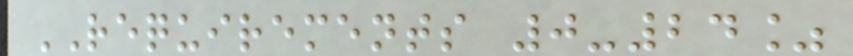REQUIREMENTS 0-24%
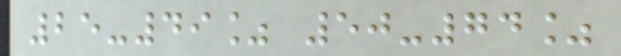25-49% 50-74%
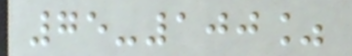75-100%
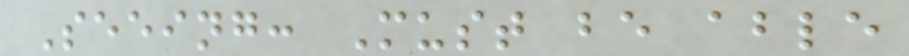Seeing: Must be able
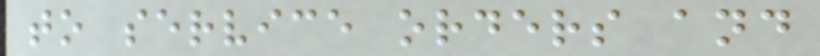to service orders and
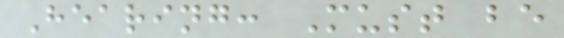Hearing: Must be
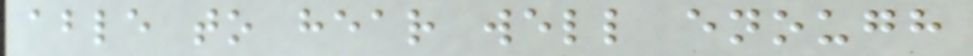able to hear well enough
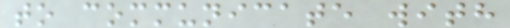to communicate with
